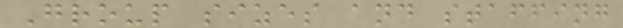Group sizes and staffing
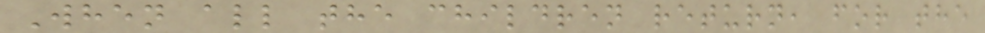When all the children return, for the
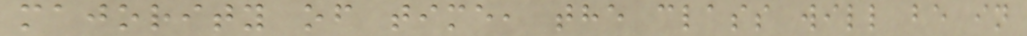majority of time, the class will be in
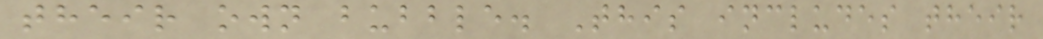their own bubble. This includes their
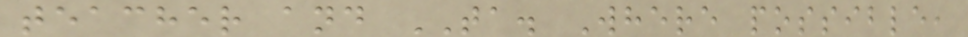teacher and TA. Where possible,
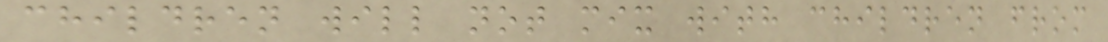children will not mix with children from
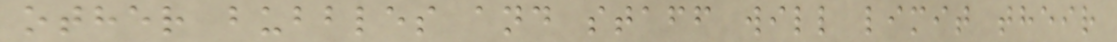other bubbles and staff will limit their
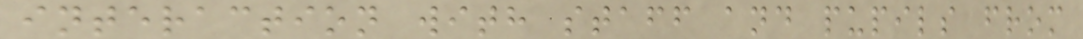interaction with staff and pupils from
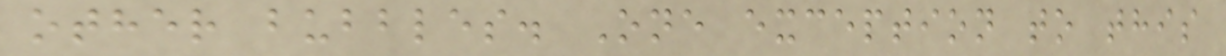other bubbles. One exception to this
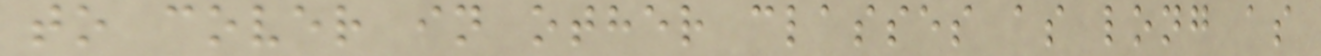to cover in other classes as long as
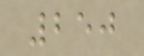250
